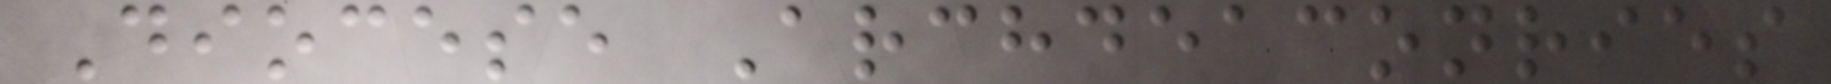Diocese Archdeaconries
